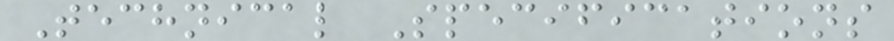Technical Specifications
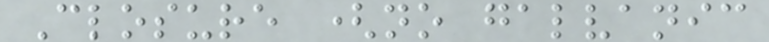Closure (no galvanic
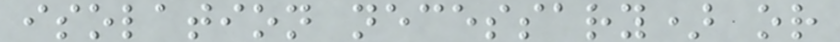isolation necessary) or
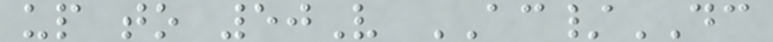up to 50V AC/DC
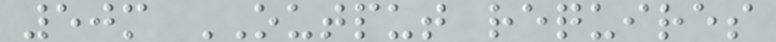50m OUTPUT requires
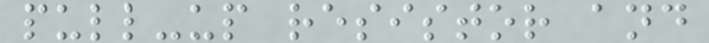pull-up resistor and
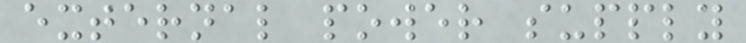external power supply
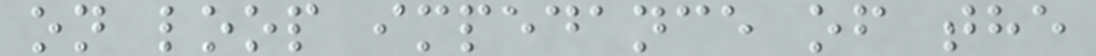on loop impedance of the
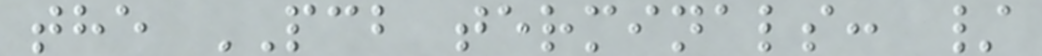the PCB terminals: /
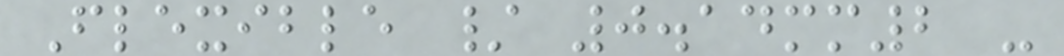Flexible / 0.14mm2 -
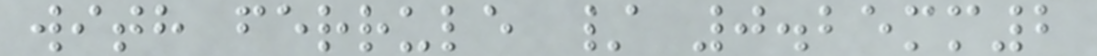with ferrule / 0.25mm2
